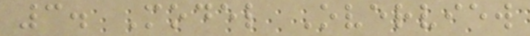3. Model Overview
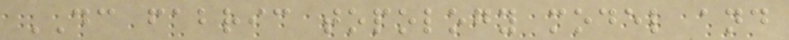DC fabric topology model and
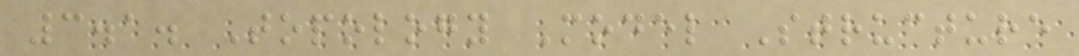3.1. Topology Model Structure
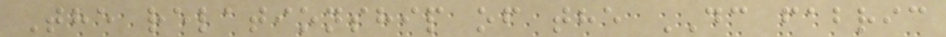The relationship of the DC fabric
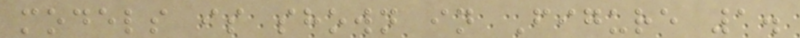models is shown in Figure 1.
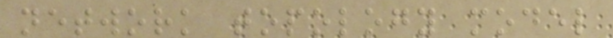network topology model
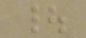|
